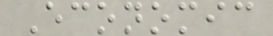Economic
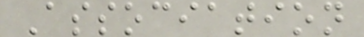Association
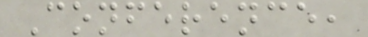Conference,
